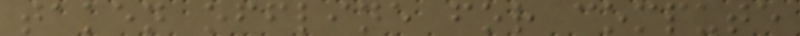taken offline for compute
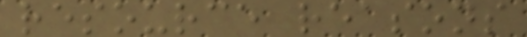resource reasons
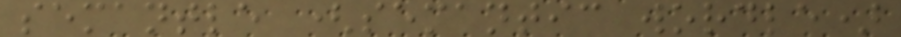semantle (semantic wordle)
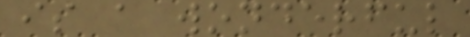is a wonderful
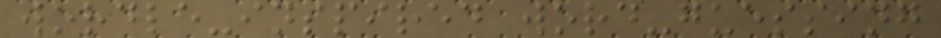wordle-inspired word-guessing
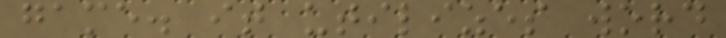game. it utilizes word
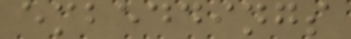embeddings
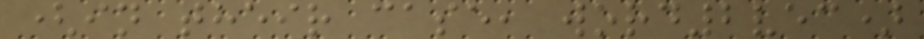(in their case, word2vec)
